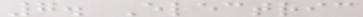7. Electric
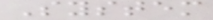System
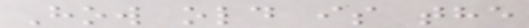How old is the
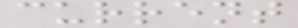current
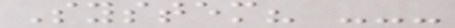System? ---
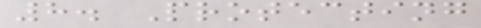8. Protecting
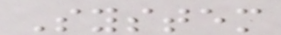System
